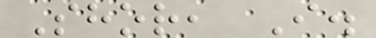Shor, I.
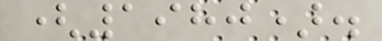(1980).
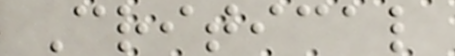Critical
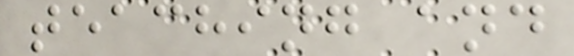teaching and
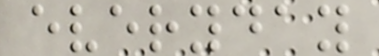everyday
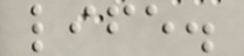life.
